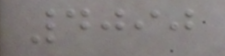4090
